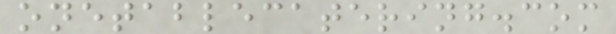onetablecatering.com
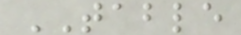TABLE
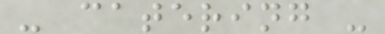- catering -
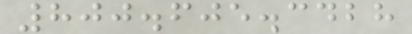800.605.3428
